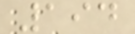194
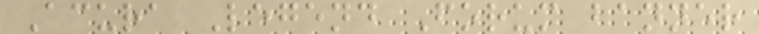Acura Legend Forum banner
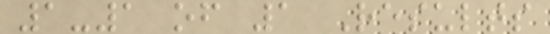1-1 of 1 Results
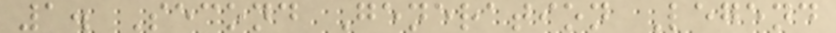1. Second Generation Legend
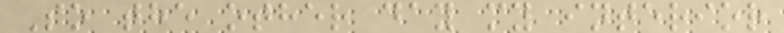So the other day my interior
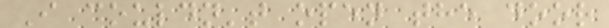I couldn't open the door
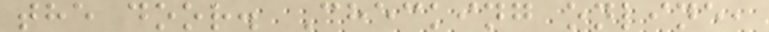the door. Checking online,
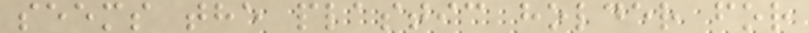seems the plastic holder for
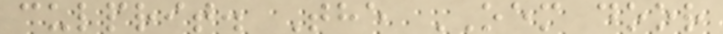culprit. The OEM door
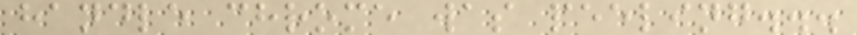handle chrome was peeling...
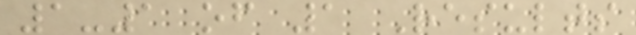1-1 of 1 Results
